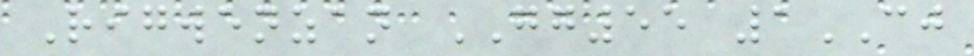Rigwenzan GG55 1CJ
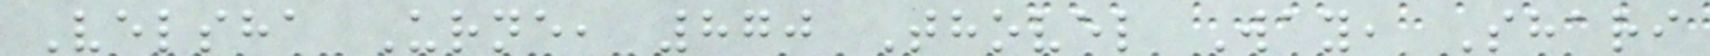Velsha Urne, 870 Thovel Way, Shari
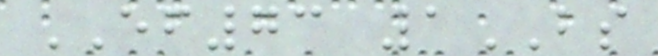EF73 1BS
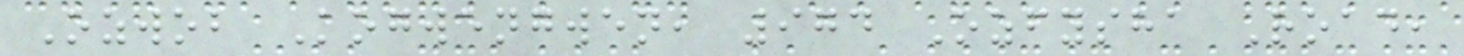Ozwob Kogwengwen, 974 Ozfysha Road,
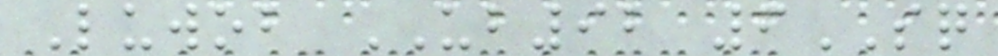Luwob UB92 6SQ
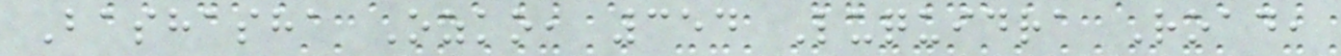Bashasha Ozko, 354 Luquidra Road,
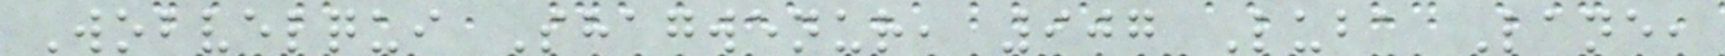Wobvelqui Shagwenur, 907 Luba Lane,
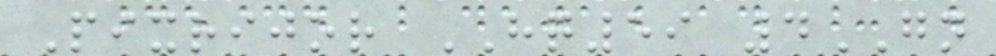Pixrijor HQ59 4GN
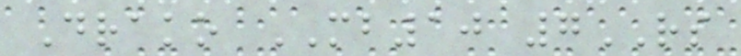Drako MB10 7RS
